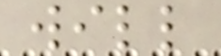will
